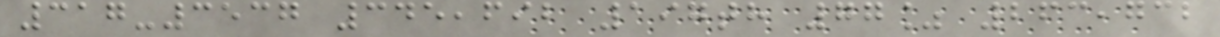317-3537 345,692 197th 77% 263,732
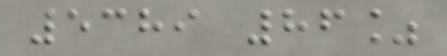5389 86%
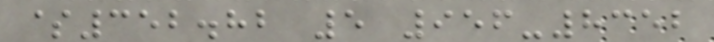$352.82 5 956-8352
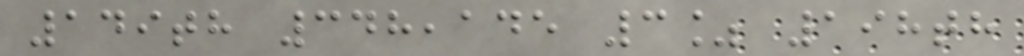149th 348,145 3% 198th
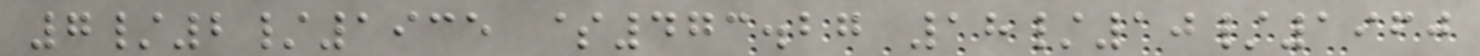7/2/1935 $473.27 18/10/1960
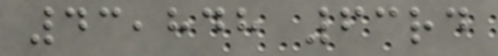43,848 63rd
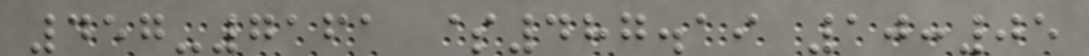457-7161 $487.19 10:05
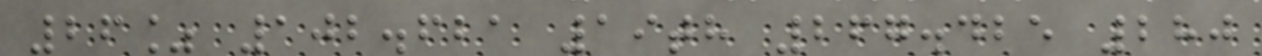26% 102.621 19th 267.425 280
